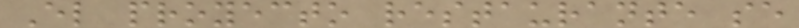El proyecto restaurante se
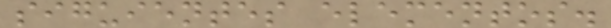siguientes elementos.
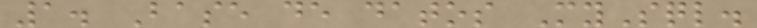1. Base de datos MySql.
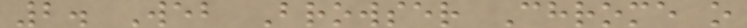2. Web Browser Chrome o
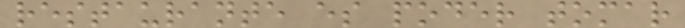restaurante es poder tomar
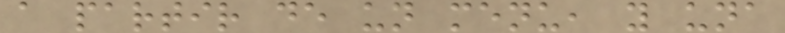a partir de un menu, y una
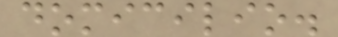domicilio.
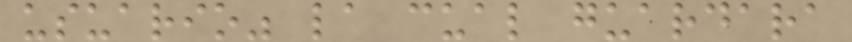usuario" la cual guardara
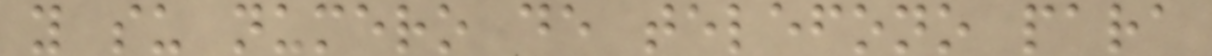y su numero de telefono para
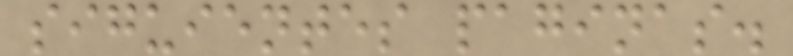siguientes paginas.
